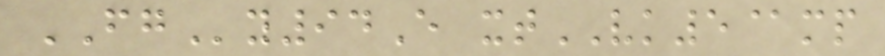FGy94E xtVK5@mp
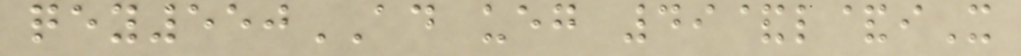qey550AD ueg 49&l&iX
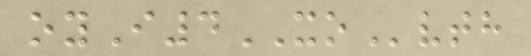oyI4XOvth
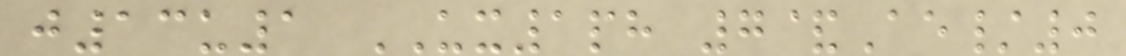j13u1 UX1ph 7&Ae/0
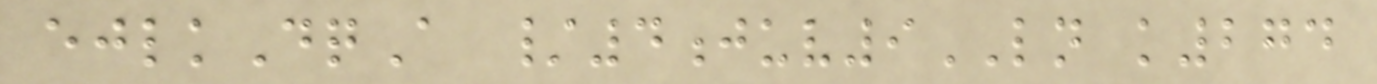ejlkDqA /4juv9LN k274
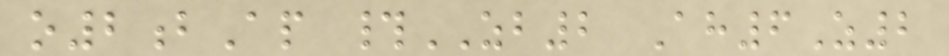o2bAp #ZB2 Ah6Z2
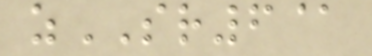zSR6@
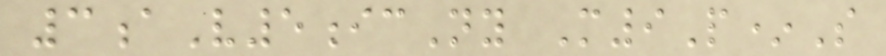3aV5icNy M9P*S
